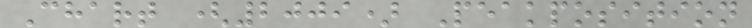Chart (2009) Peakposition
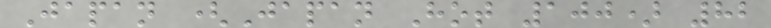Japan (Japan Hot 100) 82
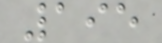195
